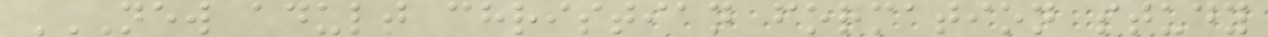NEW ADULT CHRISTIAN FORMATION STUDY
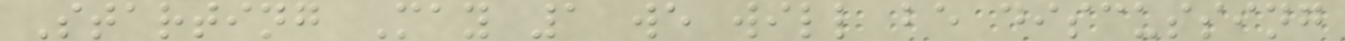Starting May 1 we will be discussing
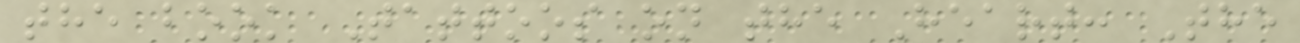the book Tattoos on the Heart: The
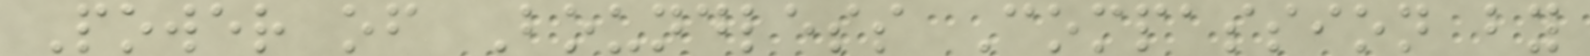Power of Boundless Compassion by
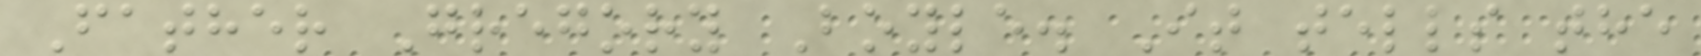Father Gregory Boyle. It tells the
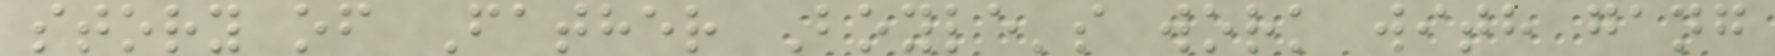story of Father Boyle's work with gang
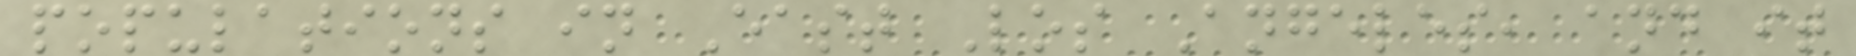populations in East Los Angeles, and it
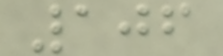106
